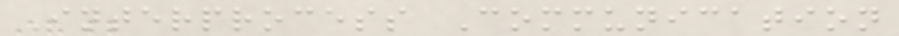Interprocess Communication
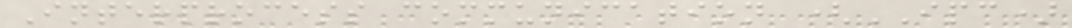Interprocess communication (IPC)
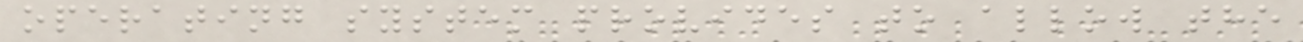operating system provides to allow the
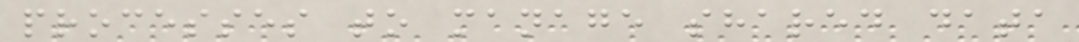processes to manage shared data
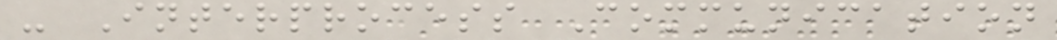- Interprocess Communication
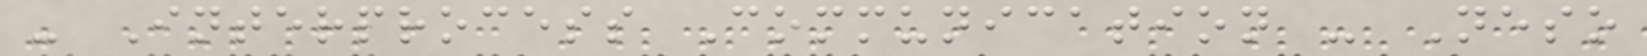- Interprocess Communication - Neso
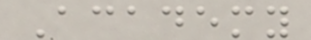Academy
